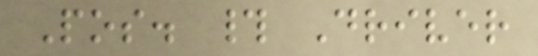Pos. # Driver
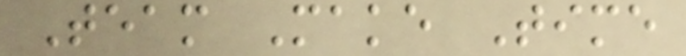Team Make Time
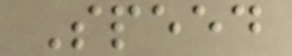Speed
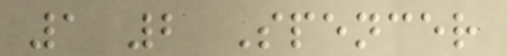1 2 Spencer
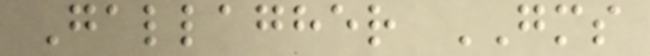Gallagher GMS
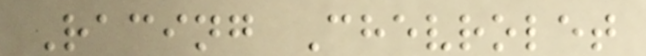Racing Chevrolet
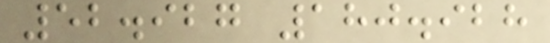52.927 180.928
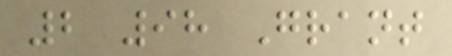2 98 Grant
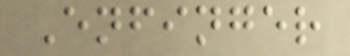Enfinger
